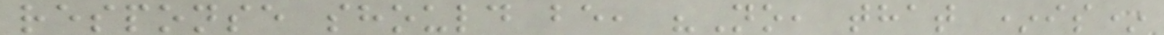response should be, "No, that *is*
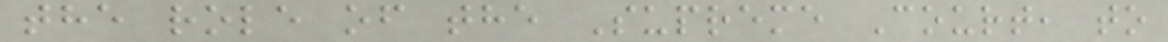the role of the Supreme Court, to
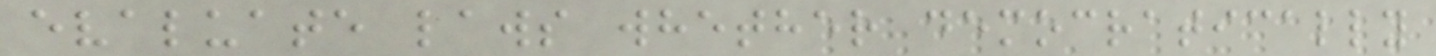evaluate laws whether democratically
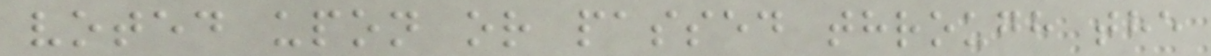voted upon or passed through the
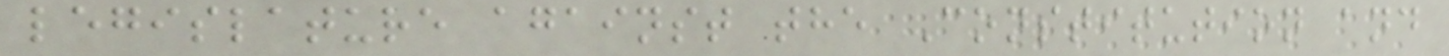legislature against the Constitution and
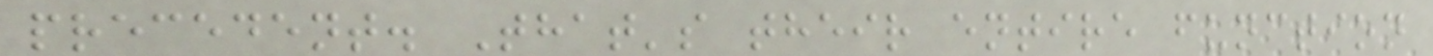precedent. That's their entire function
